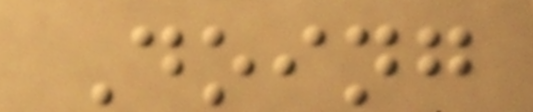Doing
